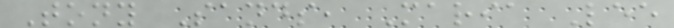Tony Sands, Maria Lee
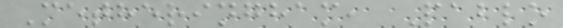Metheringham, Pablo
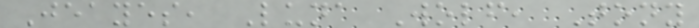Jeayes, Luna Wolf, Tony
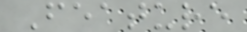Feature
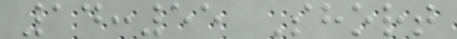14:55 Short
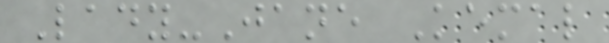Lady-Jane Kemal
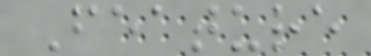Feature
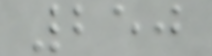250
